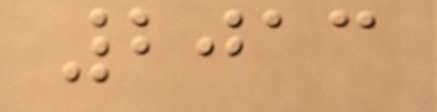2013
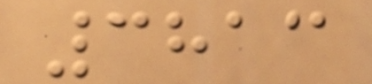3813
